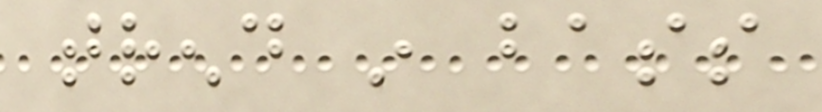trend in bass
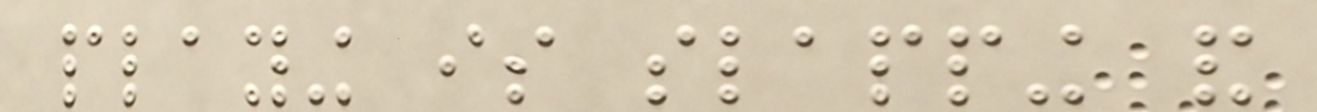playing is slapping and
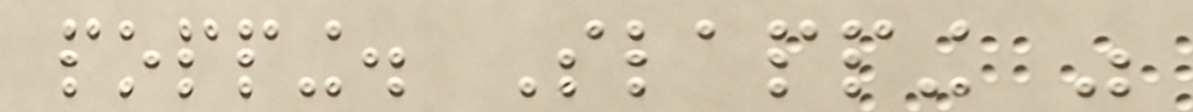popping. Slapping was
